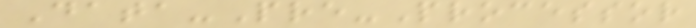Data-Pre-Processor
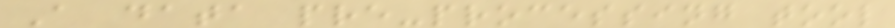A data pre-processing tool
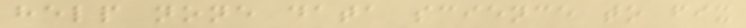help none data science to fix
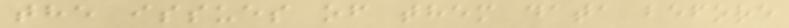the issues of them data before
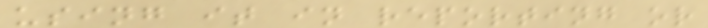using it in reporting or
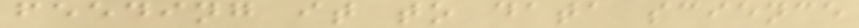feeding it to data science
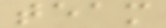team
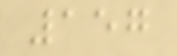157
